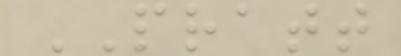PRATT
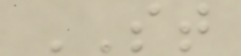ST
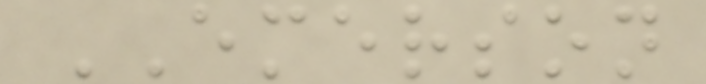EMERSON
